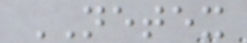NETEX
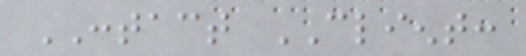CONTACT CLIENT:
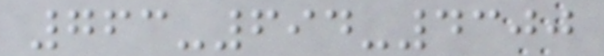763-694-4300
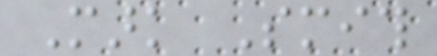Mark Smith
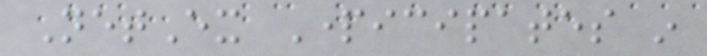NetEx Participates in
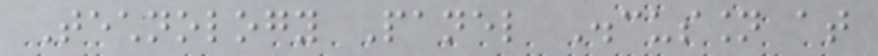Technology Panel Discussion at
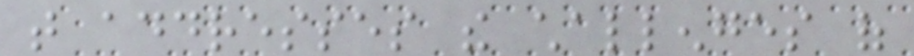that addresses the challenges of
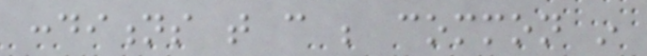conditions that can be common in
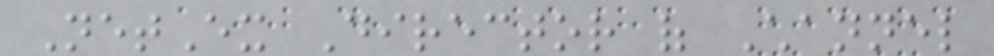NetEx Director of Channel
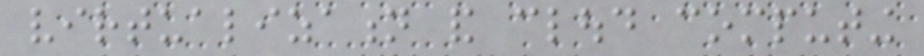virtualization and cloud computing
